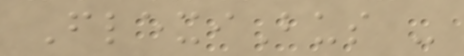FlexiBus -
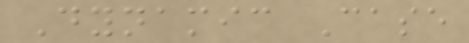Dynamic Case
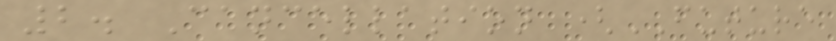2. Cancellation (FUTURE
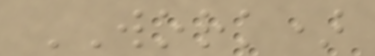WORK)
